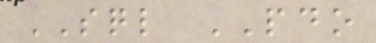SQL PDO
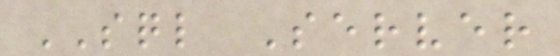SQL Server
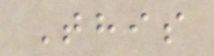This
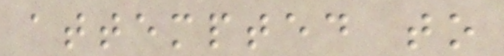attempted to
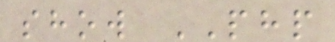show PHP
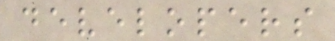developers
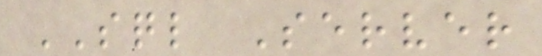SQL Server
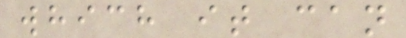which it can
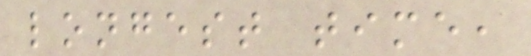longest time,
